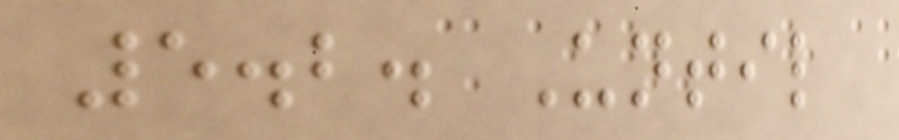5.2. Until
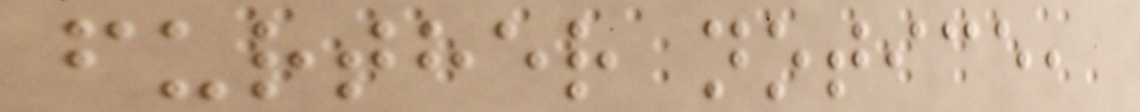further notice,
